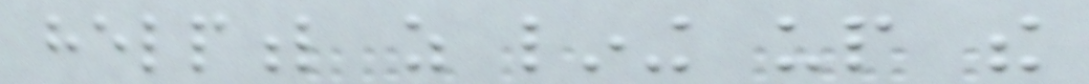helpful as lining up the
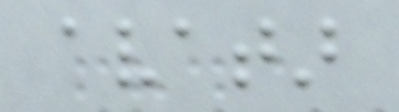avatar
